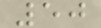50
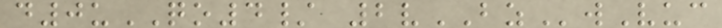d0uQO4/ 2vBZwVuc
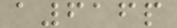a616p
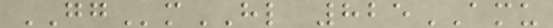GGmHL 825AMU
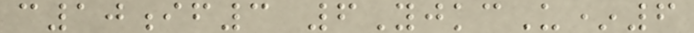c10if3 6YjkcU*6
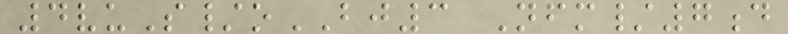4vuS/oBJ3 Nfm/7d
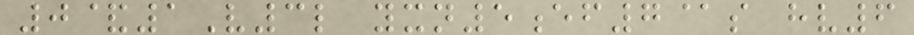0&1V3l yxn5ef7@s hv6
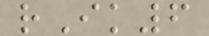rIk6
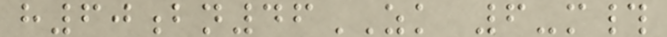h60bn46ZK 6-m#
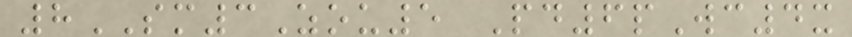8SM3Zou5 Pd6pWc4x
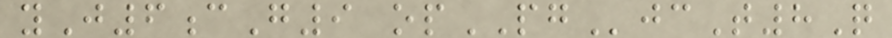yJ6cG9 opPGjcT8Q
